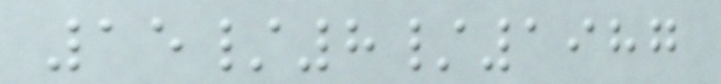15/8/1987
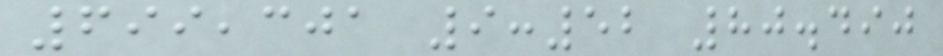699,301 9:52 80.490
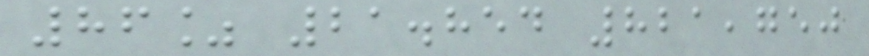86% 21.854 821,750
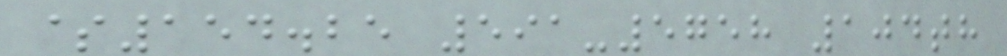$154.25 591-5758 104th
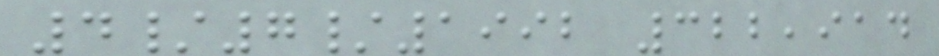4/7/1992 322,914
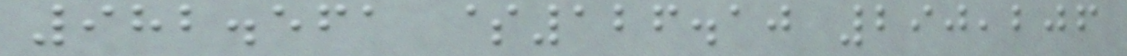982.561 $126.10 290,206
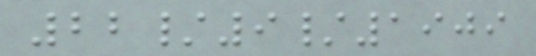22/9/1909
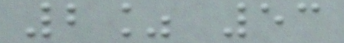2% 53
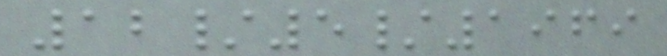12/5/1969
